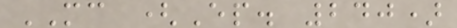MC (Ep. 240)
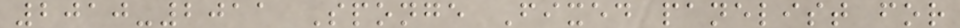2010-2011 Sponge Fixed panelist for
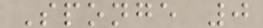Sponge 0
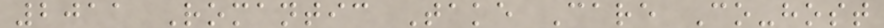2011 Romantic Take Care Co-host
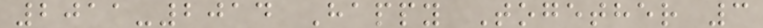2011-2014 Happy Together 3
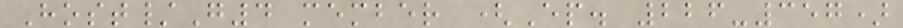Host/G4 member (Ep. 226-357)
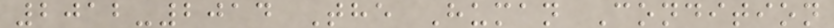2012-2014 The Human Condition
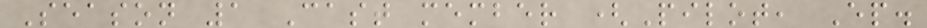Season 1 Cast member (Pilot, Ep.
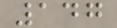147
